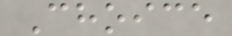Choice
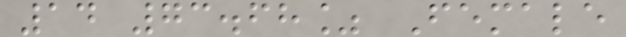14 73.68% Female
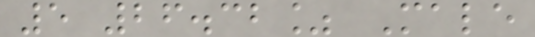5 26.32% Male
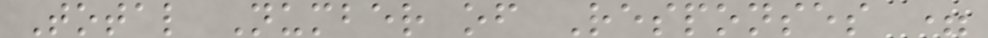Total Number of Responses =
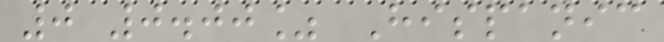0 0.00% Hispanic
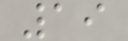19
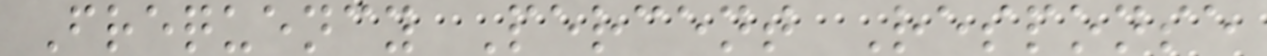Frequency Percent Response
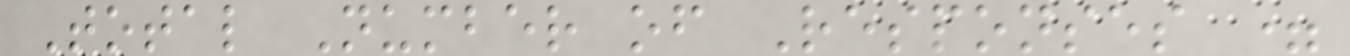Total Number of Responses =
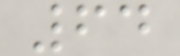64
